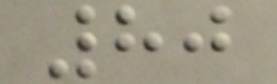80
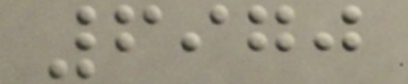6970
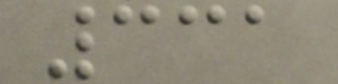331
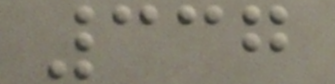337
